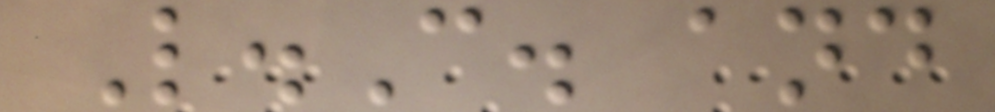L.C. and
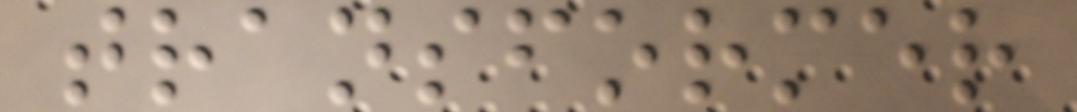transformer
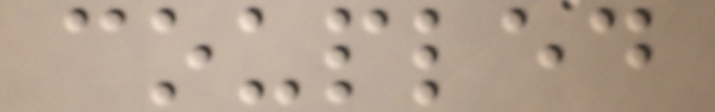coupled
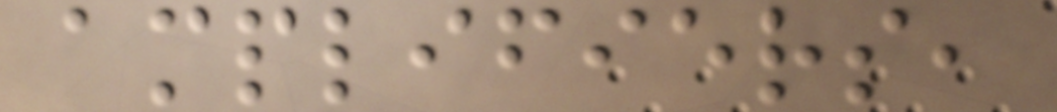amplifiers,
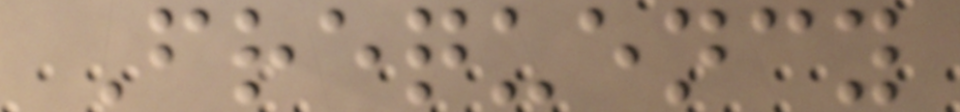Frequency
